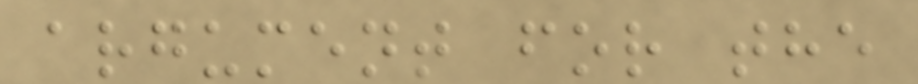argument for the
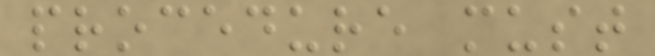procedure must
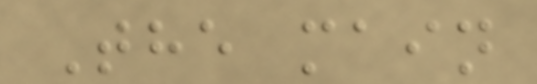The main
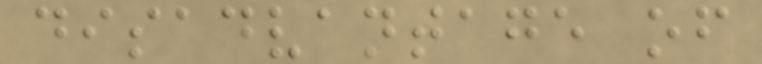disadvantage of
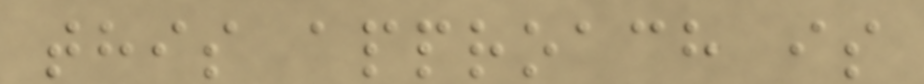this approach is
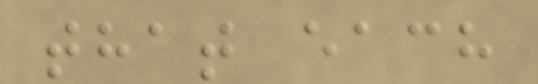that each
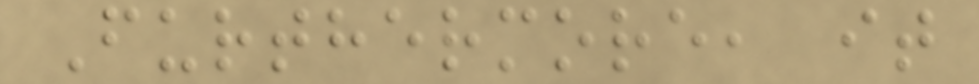Furthermore, it
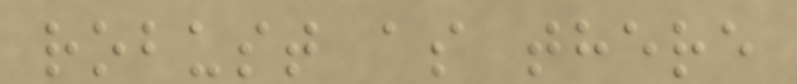robust as there
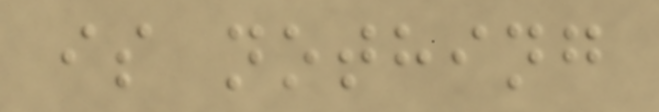is nothing
